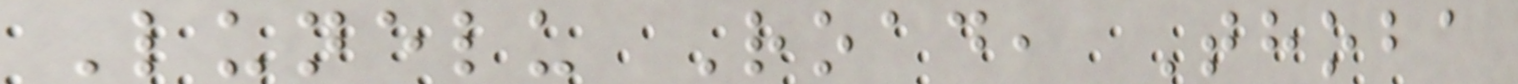Lunelu Road, Thoba
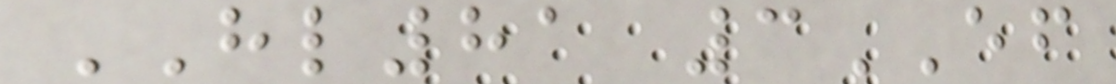HL81 3EF
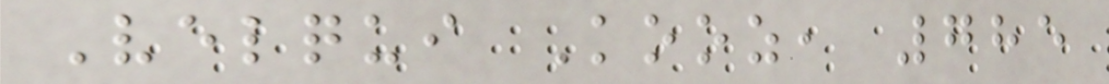Velqui Kooz, 785
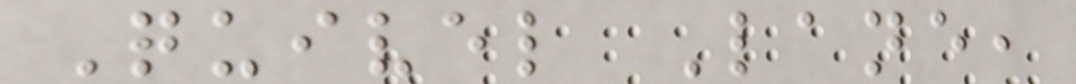Quivel Lane,
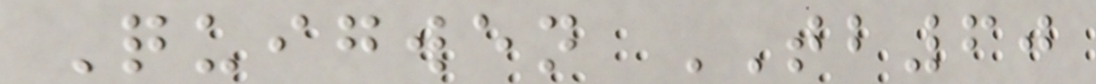Quigwen TB60
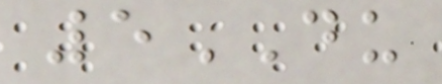5DU
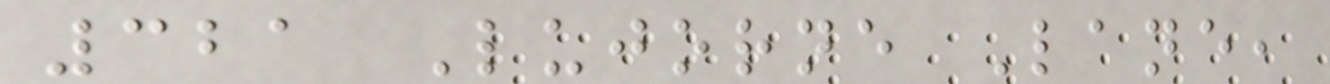321 Lujorne Lane,
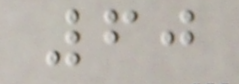60
